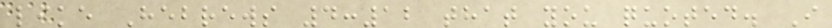like Hebrews 4:12 that you quoted. I
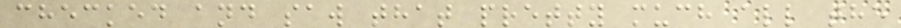checked and saw that pretty much all the
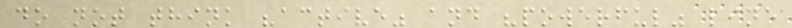do not think "active" and "powerful" line
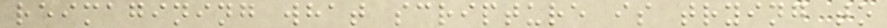reimagining what scripture is trying to
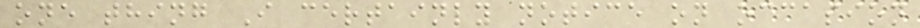one thing I certainly notice on occasion
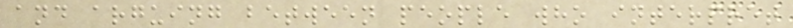and arguing between people who interpret
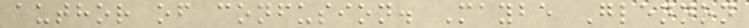author of confusion. Maybe Glennon
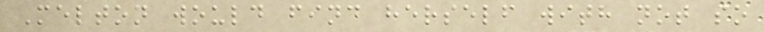Melton would find herself with not so
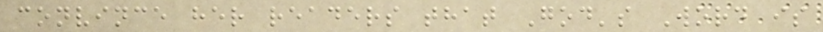convince her readers that God's Word is
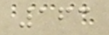163
